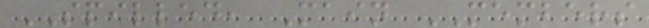SPILLED, Main MEMBERS
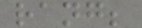rang;
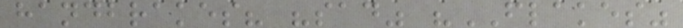handbrakes? "sad" "FLAKES"
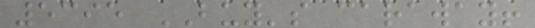5395 BUY's caraway!
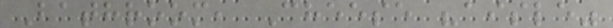Bathroom, Cheese "aisle"
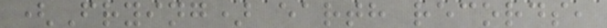(Frying) earth records,
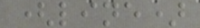(line)
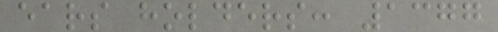ears holders: 1377
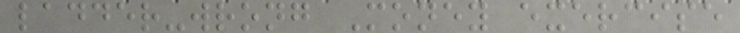ladder-wrong Money exercise
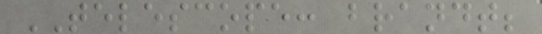TELESCOPE: brandt;
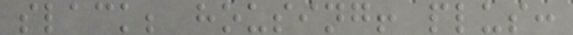slack; housing! plus:
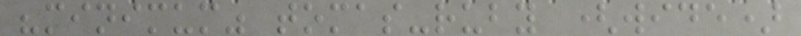"minimum" tomas-ruby (wide)
